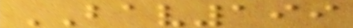BAV199
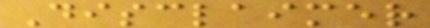Disclaimer
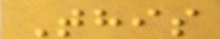This
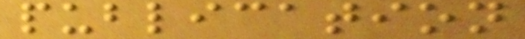publication
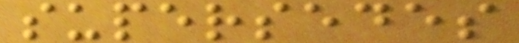supersedes
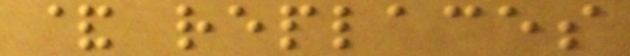& replaces
